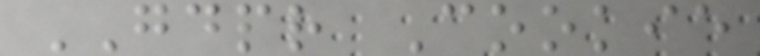GDPR Cookie
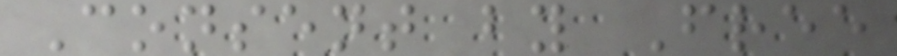Consent by Free
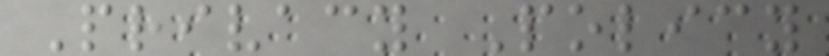Privacy Policy
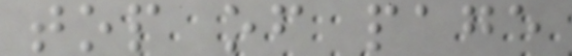top of page
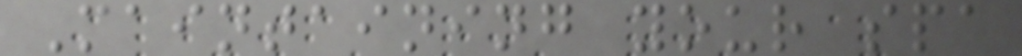Maintaining your spa
